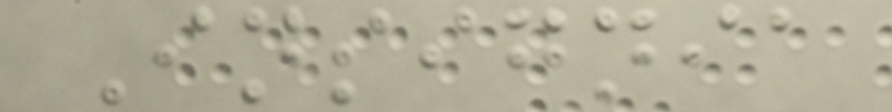Insignia
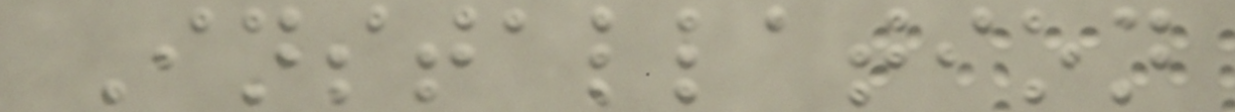Installation
